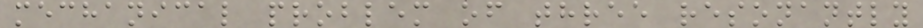mechanical problem of three resonantly
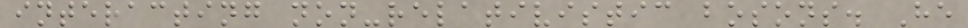interacting non-relativistic bosons. He
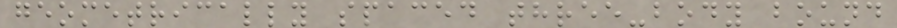geometrically spaced three-body bound
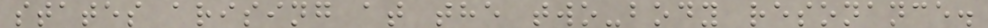states arising at the two-body resonance.
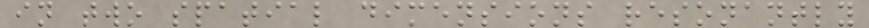in two spatial dimensions resonantly
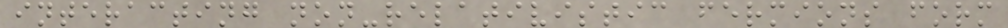interacting non-relativistic fermions form
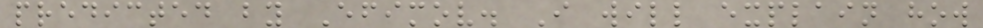predicted by Efimov. I will explain how
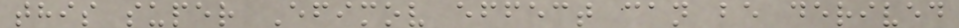this super Efimov effect can be derived
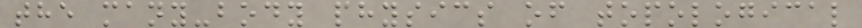the many-body physics of topological
